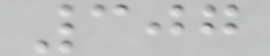307
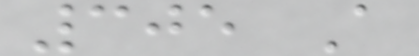305 A
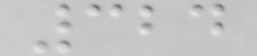324
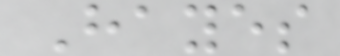Hayes
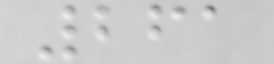261
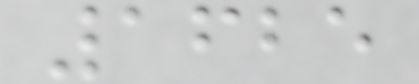1625
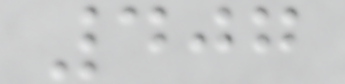407
